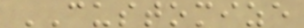CUSTOMIZE
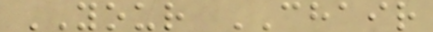YOUR CHAIR
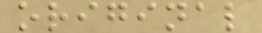original
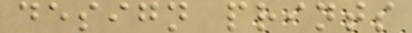design prints
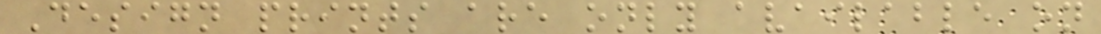Design prints are only available on
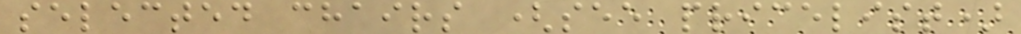selected chairs (see pricelist)
